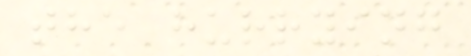the hurrying
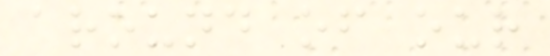around of our
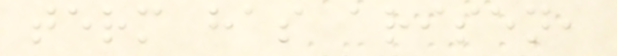term has arisen,
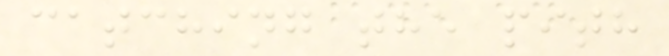catching the pith
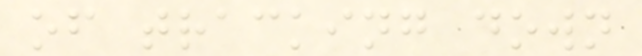of tracking down
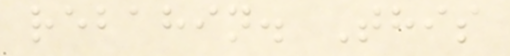rebahin. This
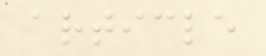article
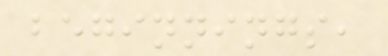beginnings,
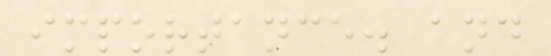importance. and
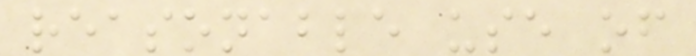reasonable use of
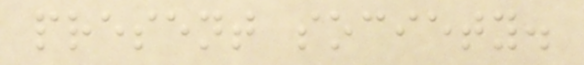present society.
